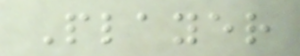Player
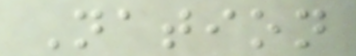Nation
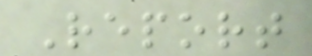Report
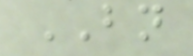BN
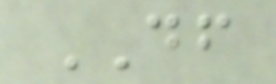DF
